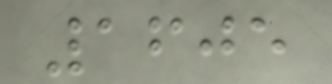1605
